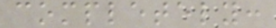completely:
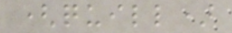(quill)
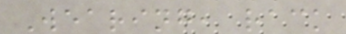Wearing, rack
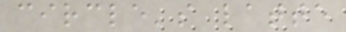circle's latte
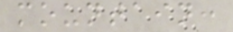mountain:
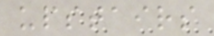upstairs
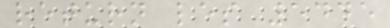return les 5445
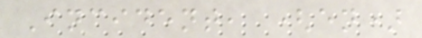Incident, (en)
